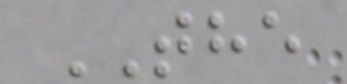THE
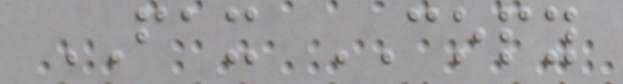FAX COPY
